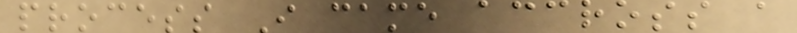process I came accross a
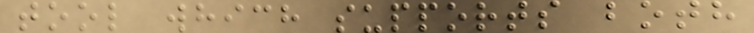tool which supports both
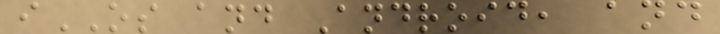iOS and Android, and
